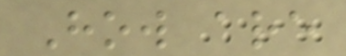How are
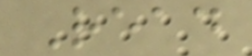Read
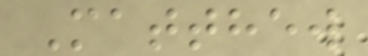Matthew
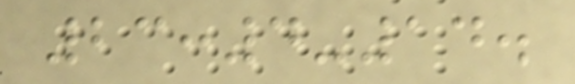23:4-14.
